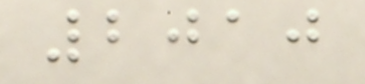2010
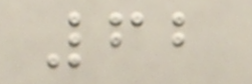62
